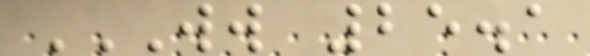WW 25.1
